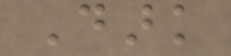Dark
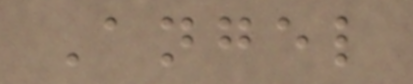Angel
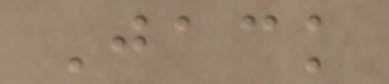Jack
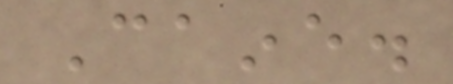Caine.
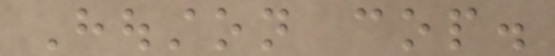Houston cop.
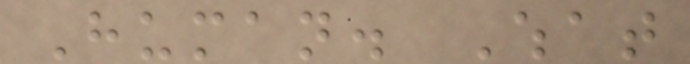Human. What
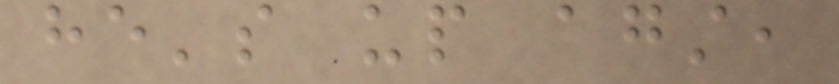he's up against,
